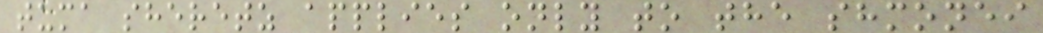tuma sheretz applies only to the shmonei
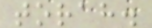torah.
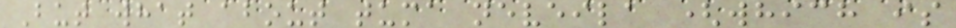But what about tuma neveila (which is
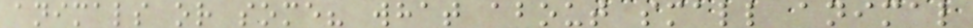animals or some? what about small animal
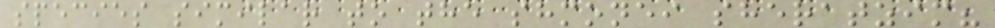species similar to the shmonei sheratzim?
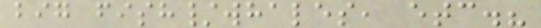big fish/whales, etc.?
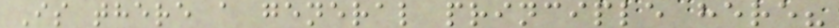Is there a general principle here?
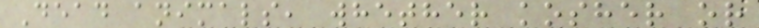Dead animals, whether kosher or
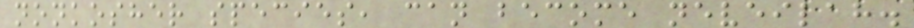nonkosher species, can become neveilah.
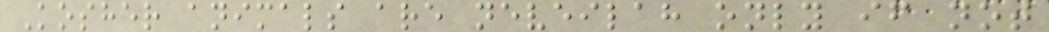Kosher animals are neveilah only if not
